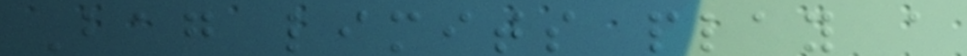Bag limits play a
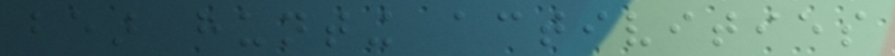bear hunting activities
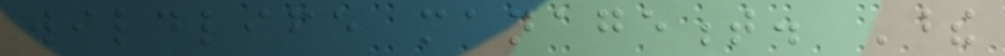wildlife management. These
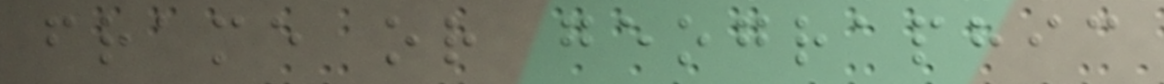frame or geographic
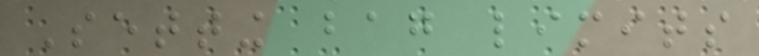Setting bag limits
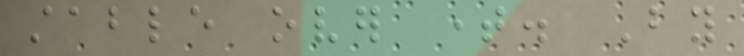stable over time. By
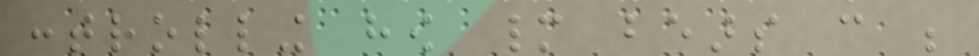controlling how many bears can be
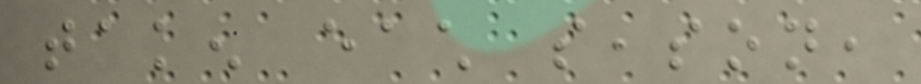taken each season,
